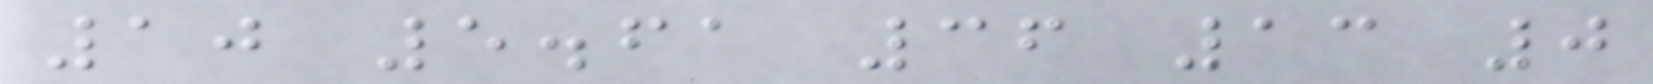10 5.61 36 13 0
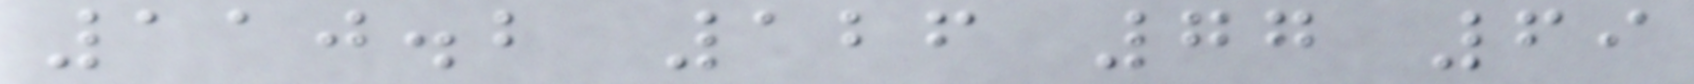110.2 126 77 69
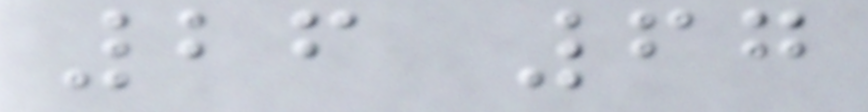26 67
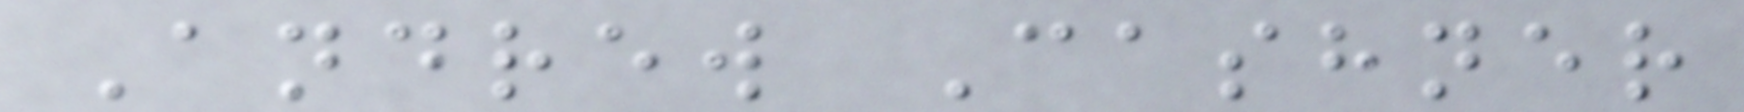Andrew Cashner
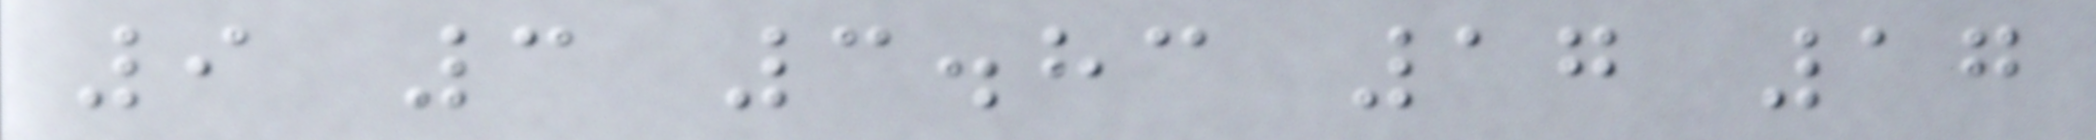9 3 3.83 17 17
